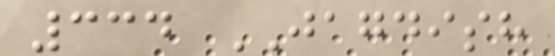334 JAGDISH
